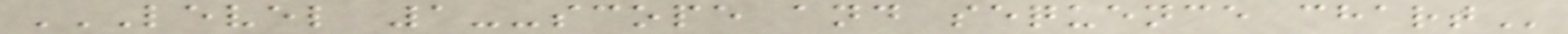LEVEL 1--SCOPE AND SEQUENCE CHART
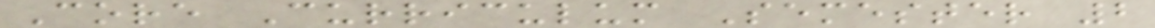Core Curriculum Semester 2
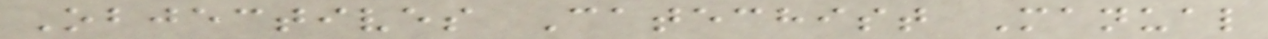Objectives Catechist Manual
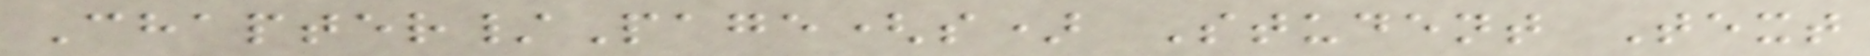Chapter/Page(s) Student Text
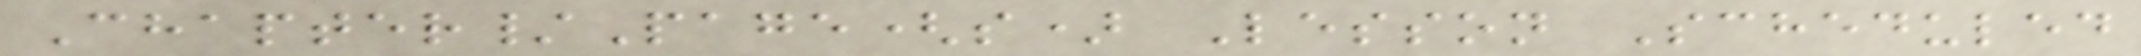Chapter/Page(s) Lesson Scheduled
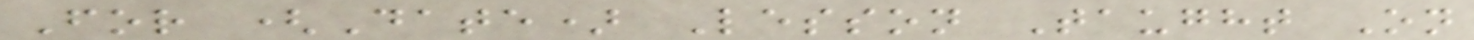For (Date) Lesson Taught On
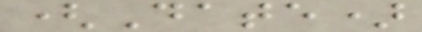(Date)
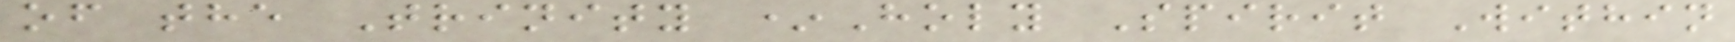of the Trinity *Holy Spirit Within
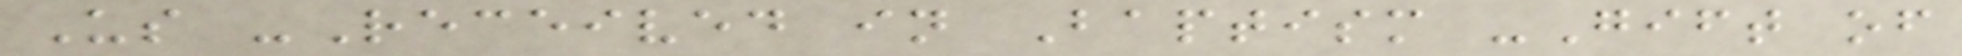Us -Received in Baptism -Gift of
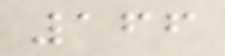166
